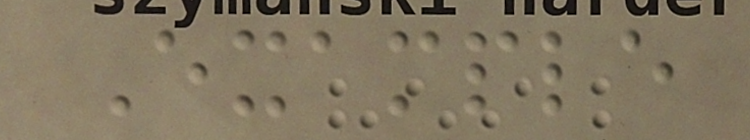Example
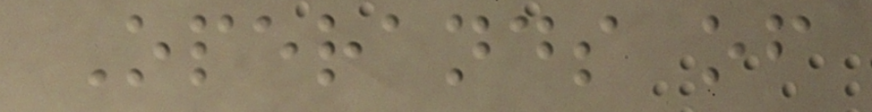Operands of
